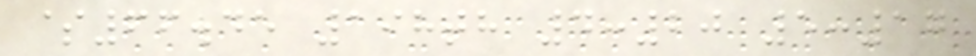$66.45 198th 4:20 5:17
